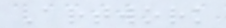Artwork
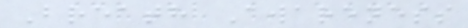Breath Awareness
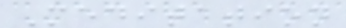Meditation
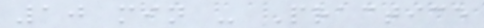10 min - Practice
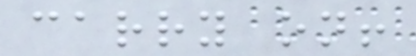carry on!
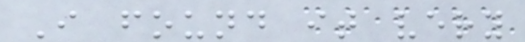I found it very
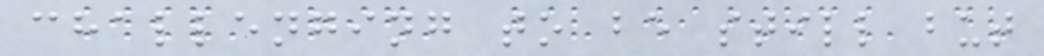challenging to be still but
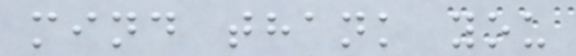mind thank you
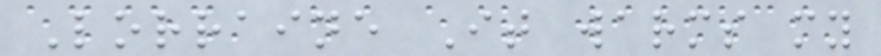Lorraine It warms my
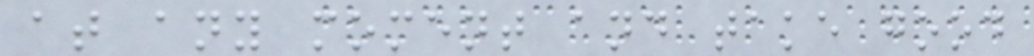at any moment and take good
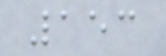153
